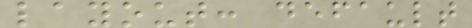layout: default
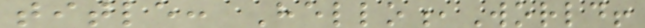title: Hello,World!
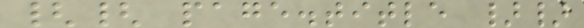{{ page.title }}
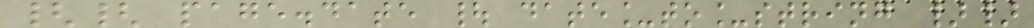{{ page.date | date_to_string }}
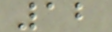12
